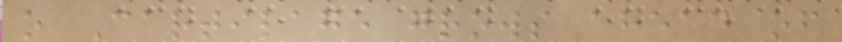o Cartilage grows ahead of
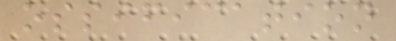ossification
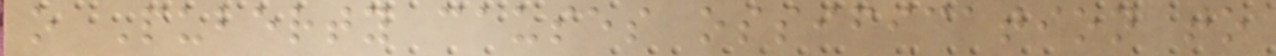o Puberty causes ossification to
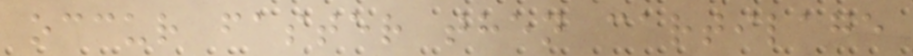occur faster then cartilage
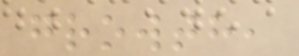growth,
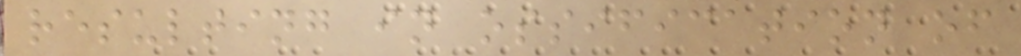resulting in ossification of
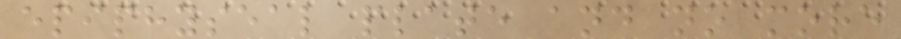epiphyseal plate and no more
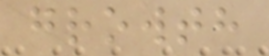growth
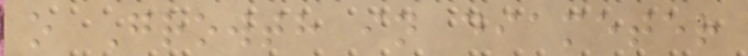o Growth in diameter
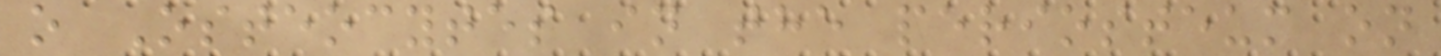o Osteocytes in the periosteum on
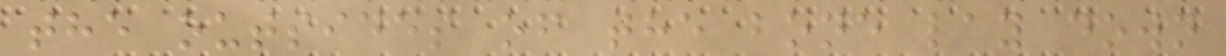the outsides of the bone lay down
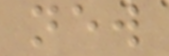new
